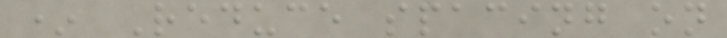* Reduce spacing on
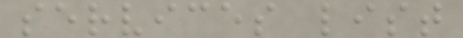services list
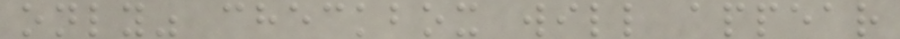only" checkbox will appear
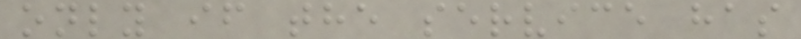only if the service has
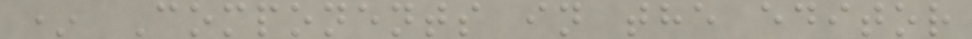* Components in the editor
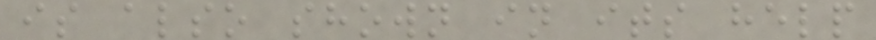is also shown in its help
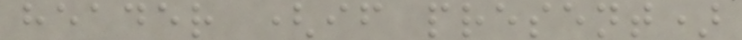header (if present)
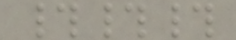###
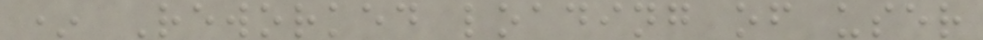* Reworked loading of user
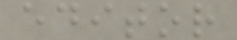editor
